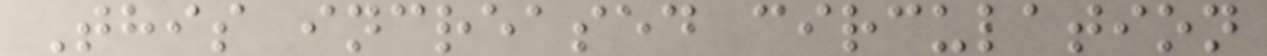This increased circulation
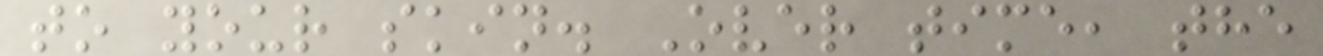to your skin. Over time, the
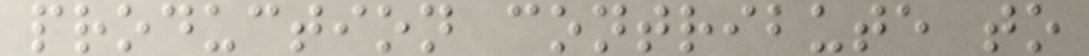production contribute to
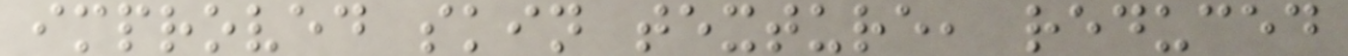improved skin texture, reduced
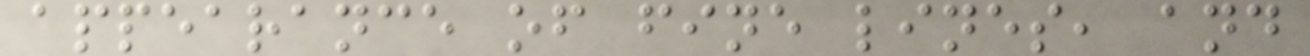appearance of fine lines, and
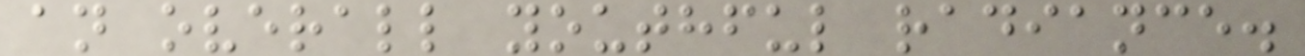an overall youthful radiance.
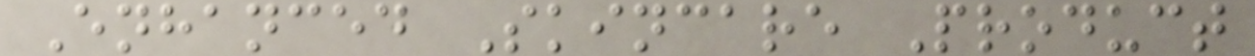Enhanced Skincare Product
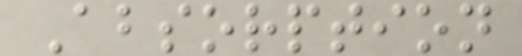Absorption
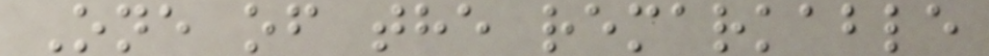One of the remarkable
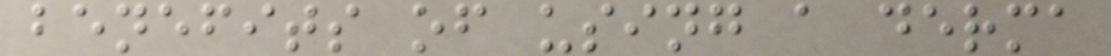benefits of using a derma
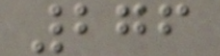276
